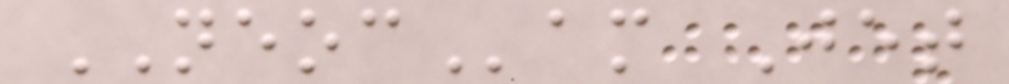NEOCam Jet
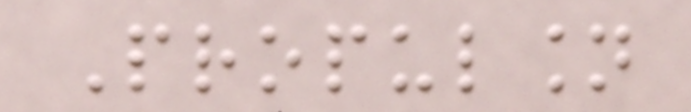Propulsion
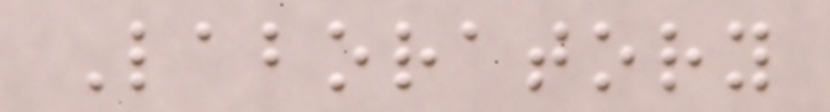Laboratory
